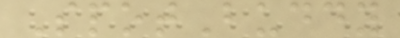SpotBuddy
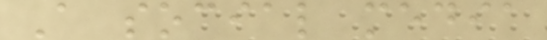A social media
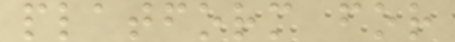platform for
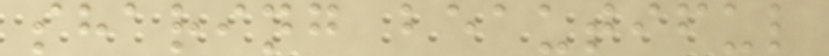sharing beautiful
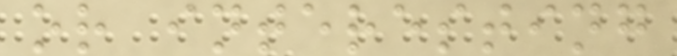or interesting
